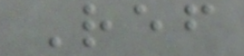Ref
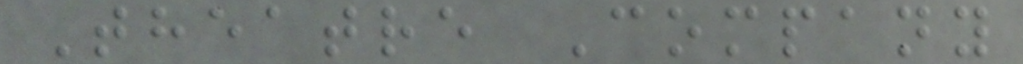Theatre Company
